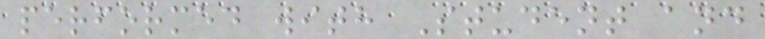performed with Student and
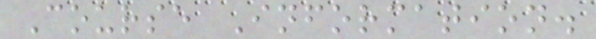Course Information.
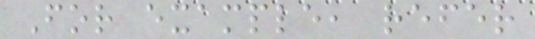For example, refer
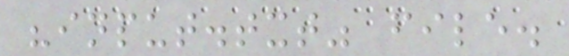"input.txt" file.
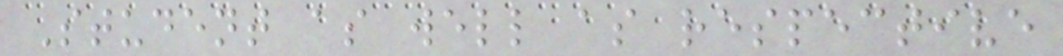Student as well as respective
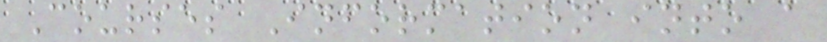Courses Information into a
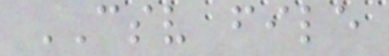CSV file
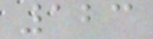123
